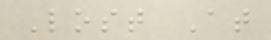Lost At
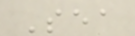Sea
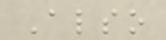Also
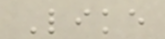Like
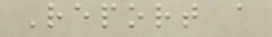Report a
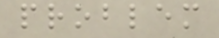problem
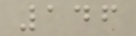146
